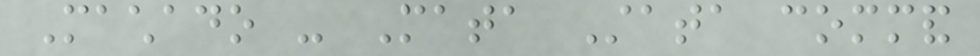Machado - Mata Stata command
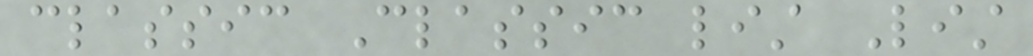classic Classic list List
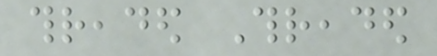threaded Threaded
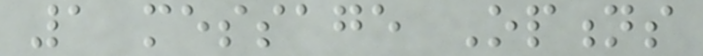1 message Options
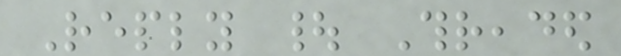Reply | Threaded
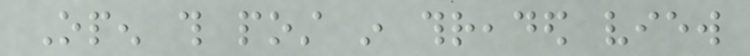Open this post in threaded view
